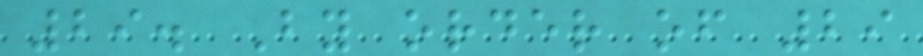29. By order of 29
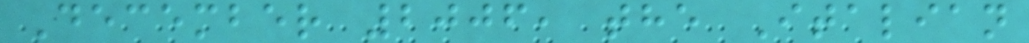December 2006, the Italian
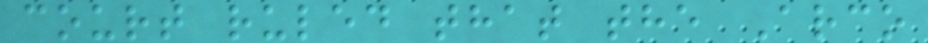court ruled that the Arco
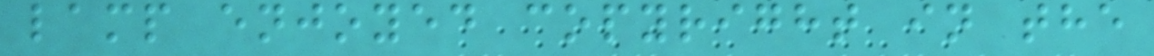lamp enjoyed copyright in the
